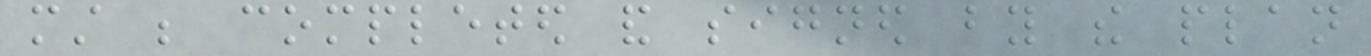must be completed and signed by the plan
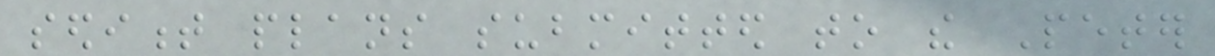sediment plans submitted to the Peter
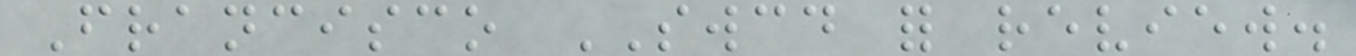Francisco SWCD for review.
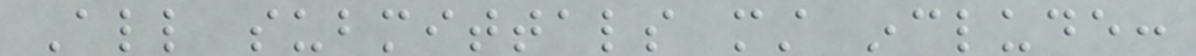All submittals must include:
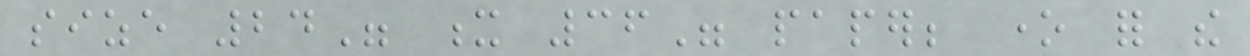size 24" x 36" paper; one for the
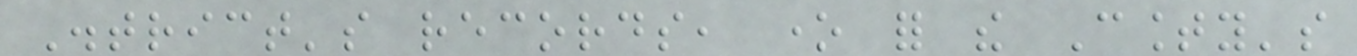District's records, one for the County's
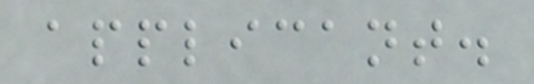applicant.
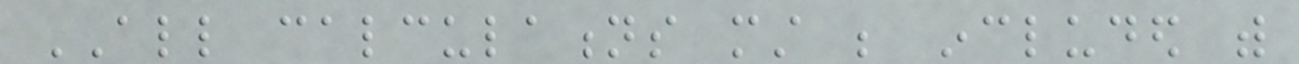ALL calculations must be included with
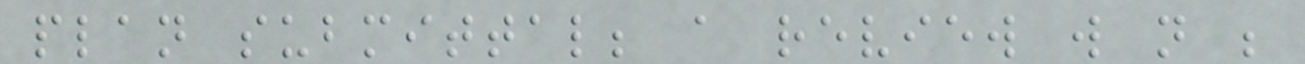plan submittal; a review will not be
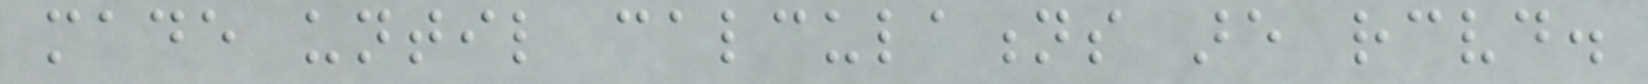made until calculations are received.
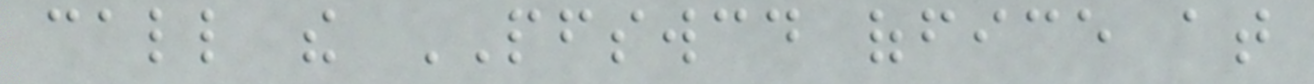call the PFSWCD office at
